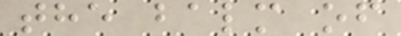the balm of
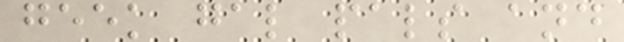geek gal pals and
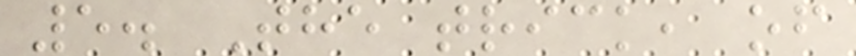5. The trick, of
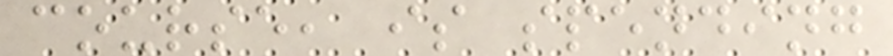course, is spending
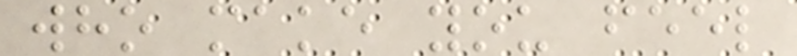who make you feel
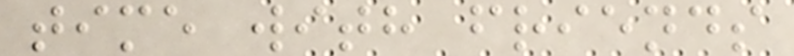time with friends
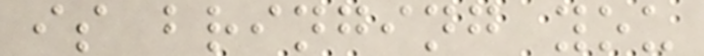is bringing you
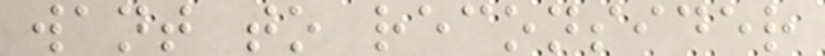want to reconsider
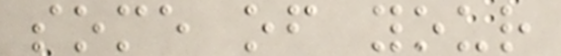some of your
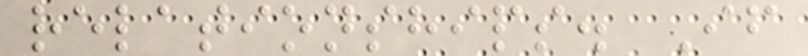relationships. If
